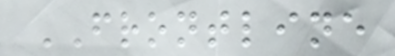FRONTLINE
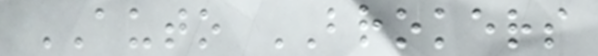AUTO BROKERS
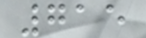715
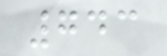743
